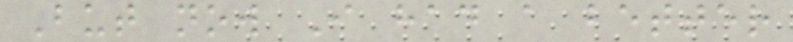But now I had a better
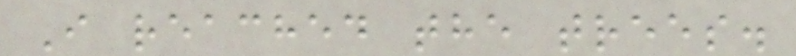I reached the trees.
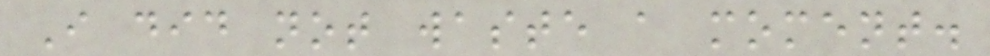I did not waste a moment.
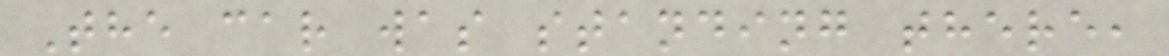The car was standing there,
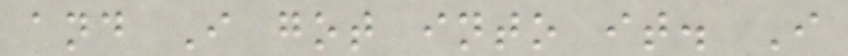and I got into it. I
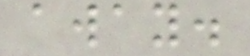away.
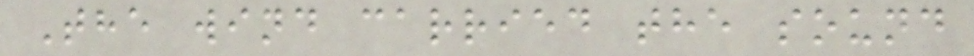The wind carried the sound
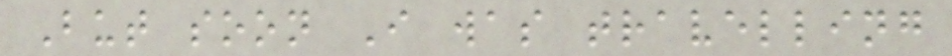But soon I was travelling
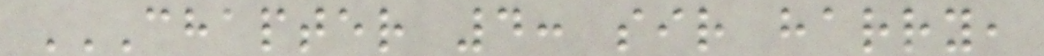CHAPTER 4: SIR HARRY,
